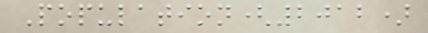Population(2012)
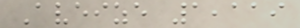Aveize 1,119
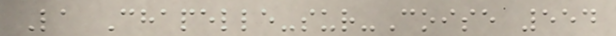La Chapelle-sur-Coise 554
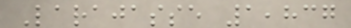Larajasse 1,837
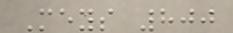Meys 800
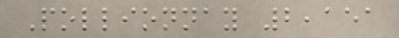Pollionnay 2,151
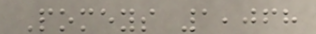Pomeys 1,068
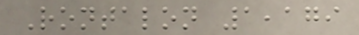Rontalon 1,179
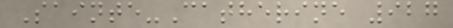Sainte-Catherine 927
